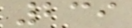239
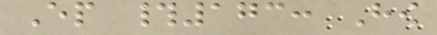Ep #173: How
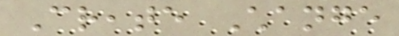Create Change
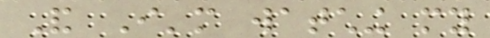And I'm watching my
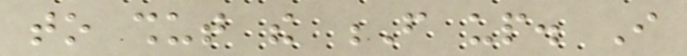to shut the F up. I
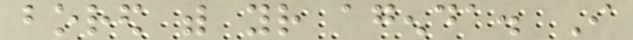bored with your agenda. I
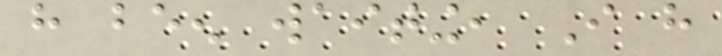have been waiting, I have
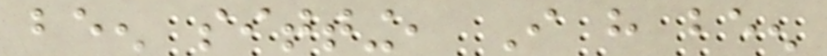been sitting, I have been
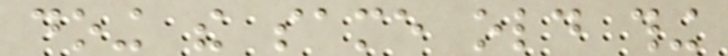doing the same old thing
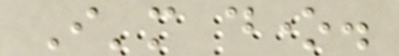I'm done.
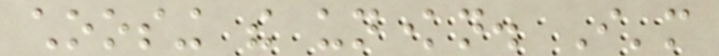choosing the unknown. I'm
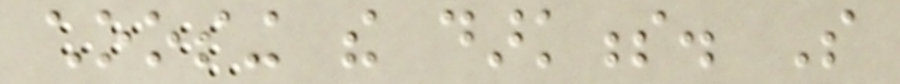choosing the darkness. So
